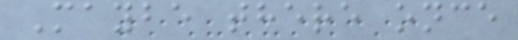Maybe there once
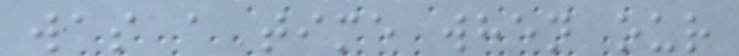was a time when our
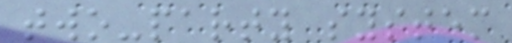two-party system
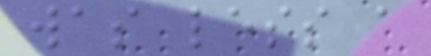was less a
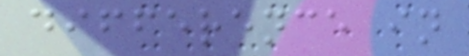difference in
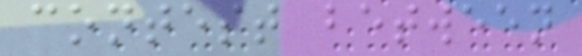contest between
